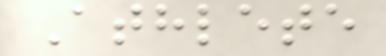Athlete
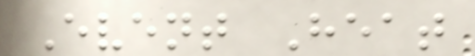Event Heat
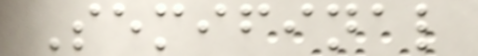Semifinal
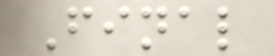Final
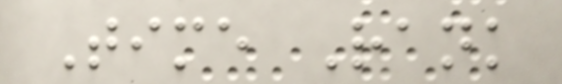Time Rank
